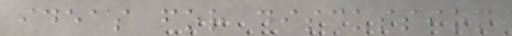ideas for discussion
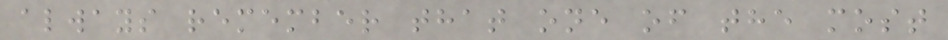always remember that one of the most
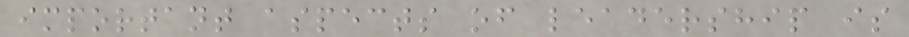important aspects of leadership is
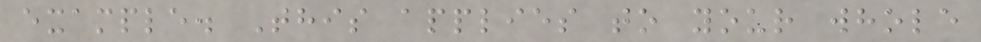example. This applies to your whole
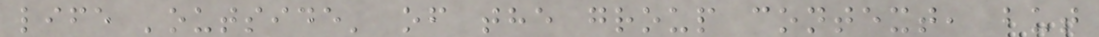life 'outside' of the group context, but
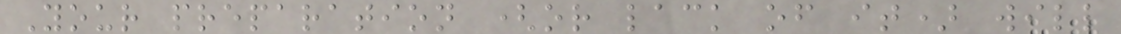Your preparation (or lack of it) will
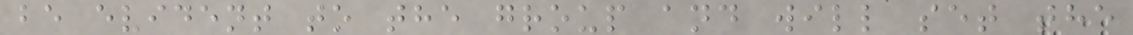be evident to the group and will set the
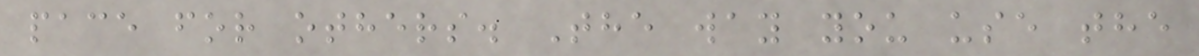pace for others. The way you use the
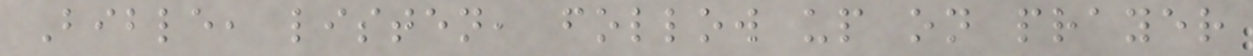Bible, listen, follow up on prayer
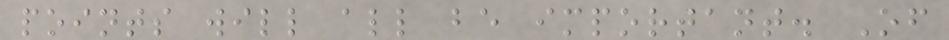points will all be important. Of
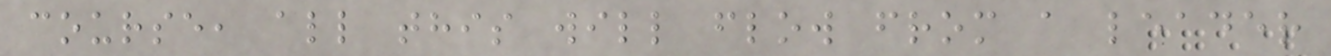course, all this will flow from a leader
